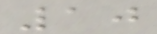10
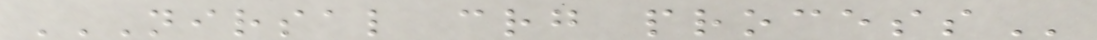NIRSAL CRG PROCESS
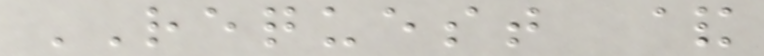REQUEST &
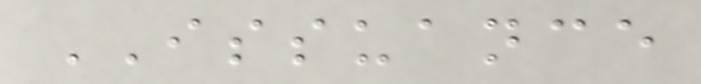ISSUANCE
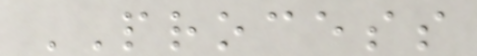PROCESS
